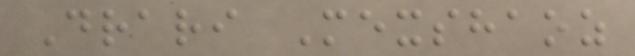Drari Mexshaoz
